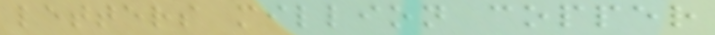letters million copper
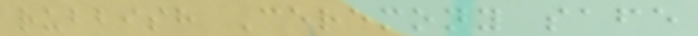rubbish Ceremony safe
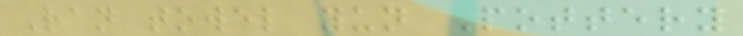Ran towel yun Pottery
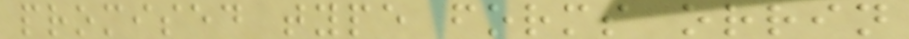promised type forms orrin
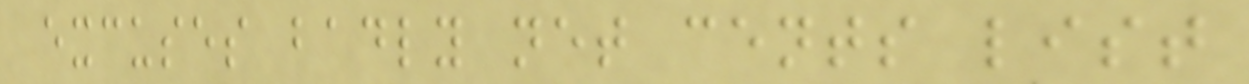excuses badly net cents list
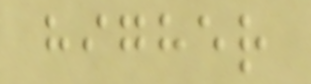higher
